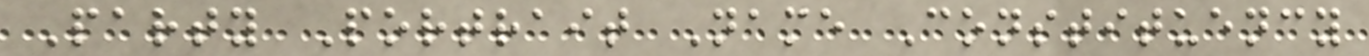Party Portrait Name Constituency
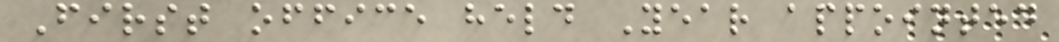First office held Year appointed
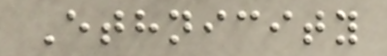Ethnicity
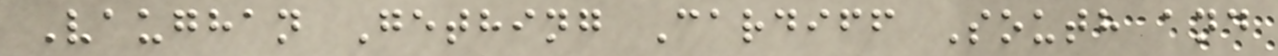Vaughan Gething Cardiff South and
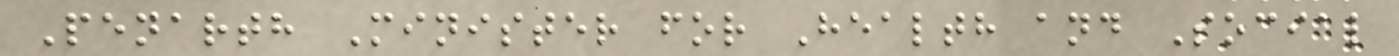Penarth Minister for Health and Social
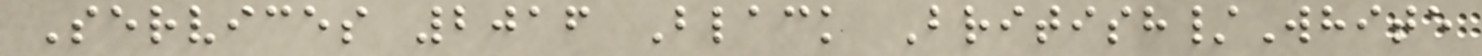Services 2016 Black British/White
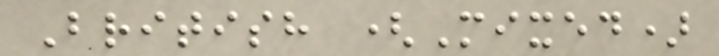British (Mixed)
